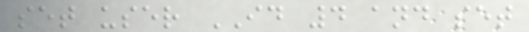set user ID 4 and set
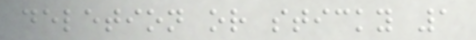deletion or sticky 1
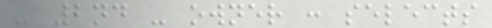- 2nd - owner : selects
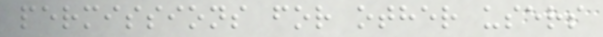permissions for other users
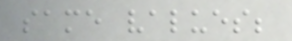same values;
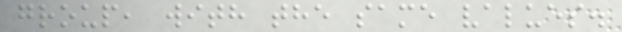group, with the same values.
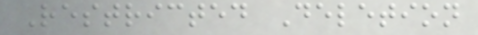Restricted Deletion
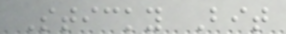Sticky Bit
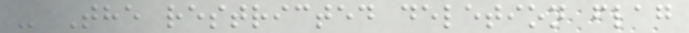- The restricted deletion flag
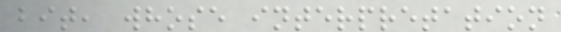bit, whose interpretation
